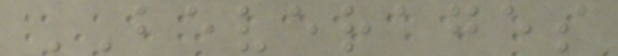BEVERAGES
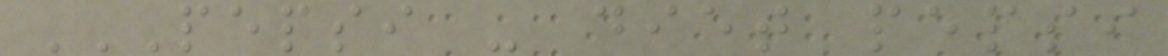PEPSI - DIET PEPSI
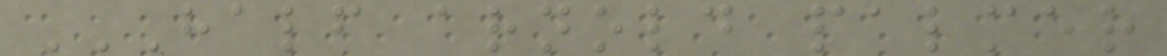HALF ARNOLD PALMER
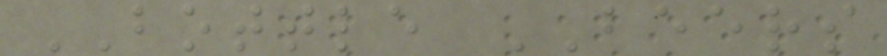BOTTLE BEERS
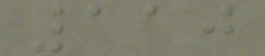110
